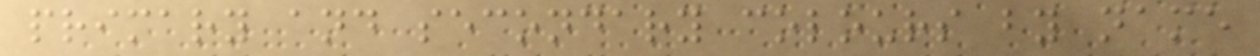primary and secondary colours by name
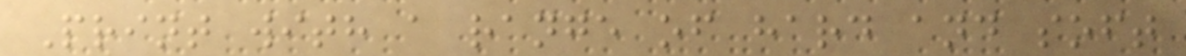Print with a range of hard and soft
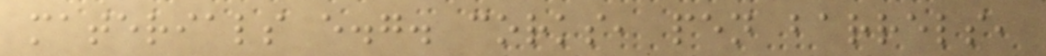materials e.g. corks, pen barrels,
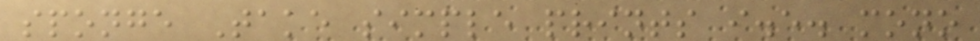sponge Take simple prints i.e. mono
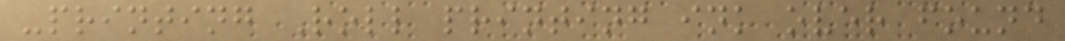-printing Roll printing ink over found
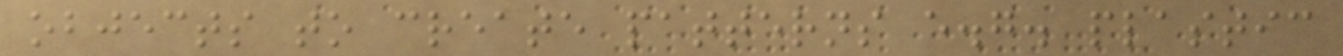objects to create patterns e.g. plastic
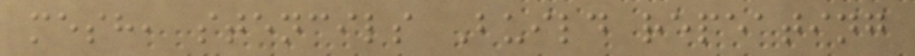mesh, stencils Build repeating
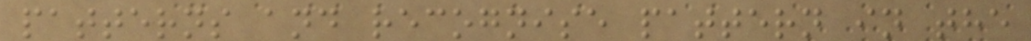patterns and recognise pattern in the
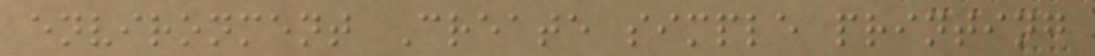environment Create simple printing
